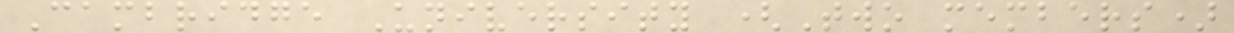Cambridge University (Two members)
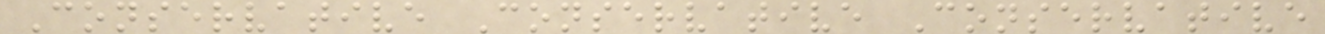Conservative Conservative Conservative
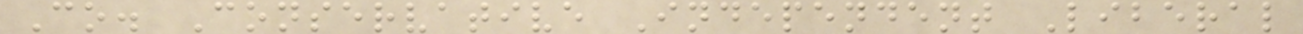Co. Conservative Independent Liberal
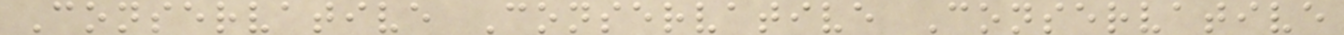Conservative Conservative Conservative
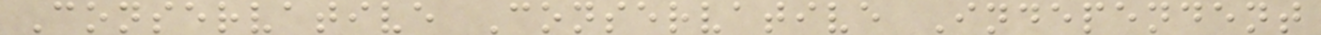Conservative Conservative Independent
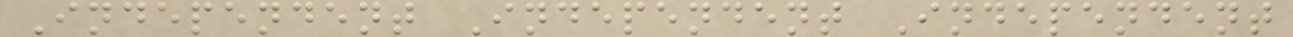Independent Independent Independent
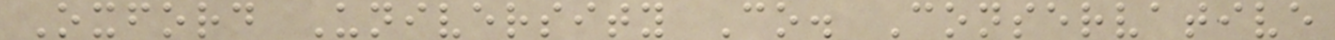Oxford University Co. Conservative
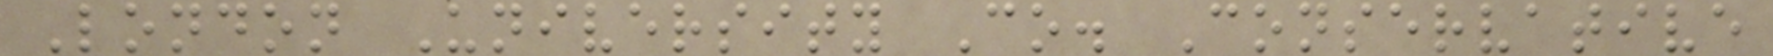London University Co. Conservative
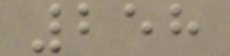258
